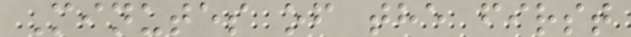Minutes of the first
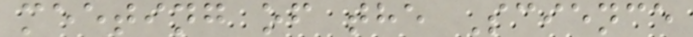meeting of the Science
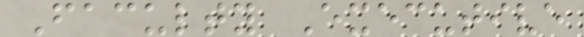Faculty Executive
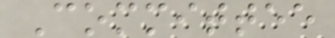Committee
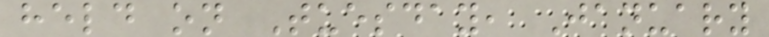held on Tuesday, January
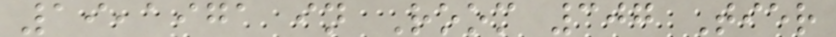19,1971 in Room 307 Tier
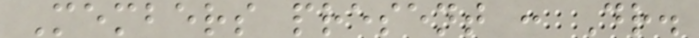Members present : Dr.
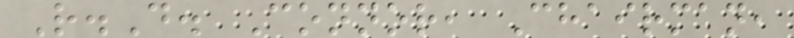R.D. Connor, Chairman,
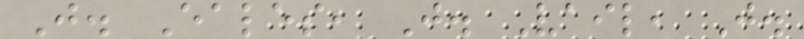J. Eales, J. Vail, J.
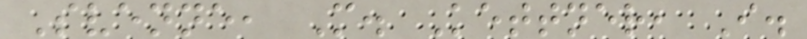Svenne, M. Kettner, I.
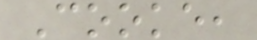Cooke,
